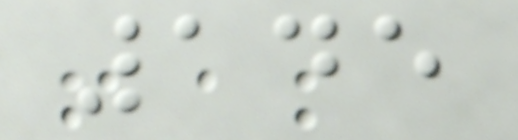145
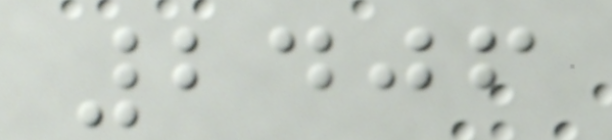2406
